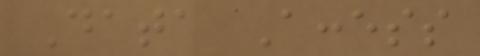Data Access
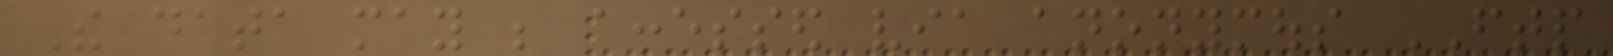The data may be accessed via anonymous FTP
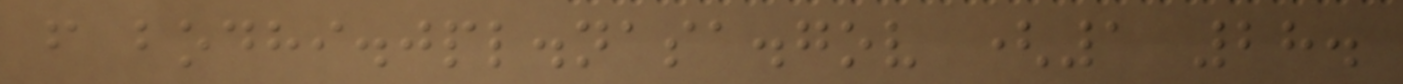from bodhi.jpl.nasa.gov (1 28.
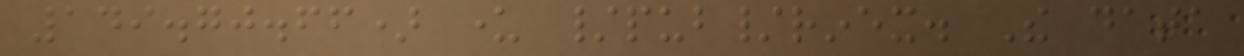149.70.66) under /pub/rinex. The data
